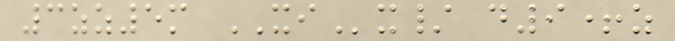3zz5m XIx/ d9+z
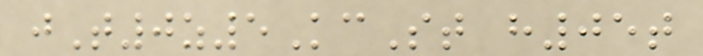jT0z5KcSt h05t
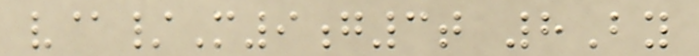v@/M9g3t 8By
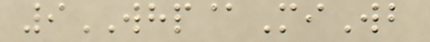9WHP@MiWb
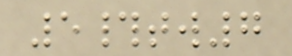5#tw7
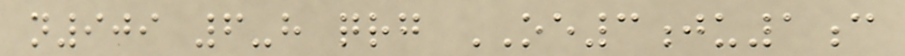n909 6-h qrg OE3ju1c
